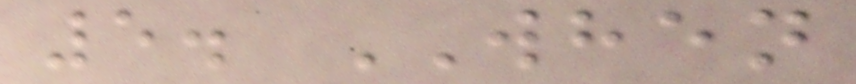5. WHEN
